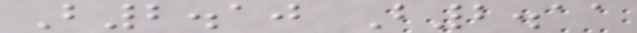B2.10 B2.11
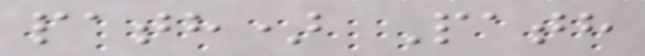path) Path
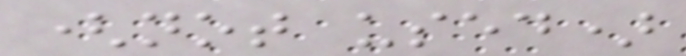(not used)
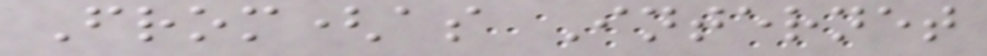From(as Internet
